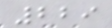229
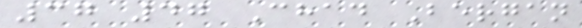37 47 Chad Bergan
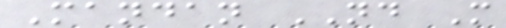Mandan ND M
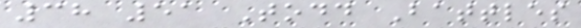38 51 Todd Battles
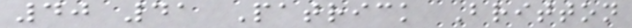40 41 Patrick Britton
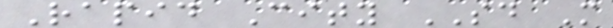Rapid City SD M
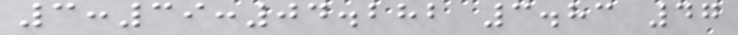3:39:04.282 3.83 47
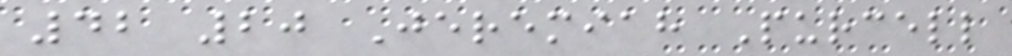42 20 Jeremiah Purcell
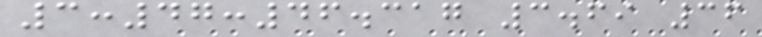3:47:46.317 3.69 36
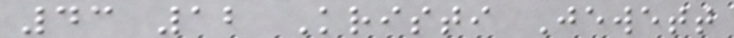43 12 Kristi Jewett
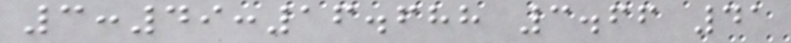3:49:16.688 3.66 41
